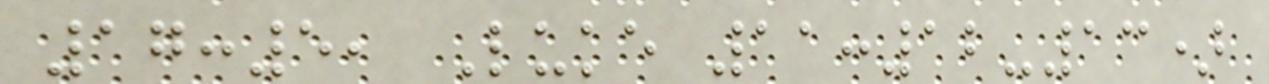17:5, Luke 11:12-13)
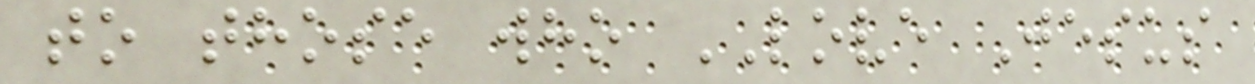to those who LOVE Jesus
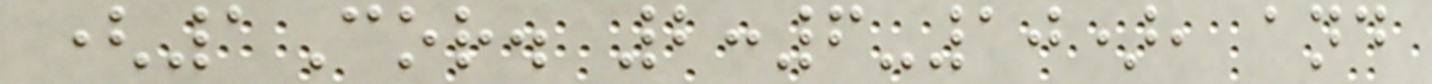(1Cor. 2:6-10), and
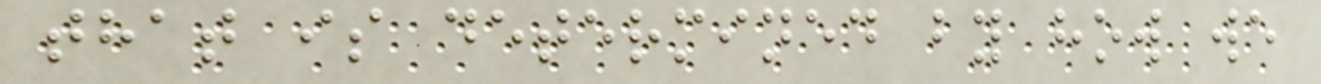that is determined by how we
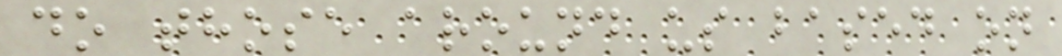do those around us based on
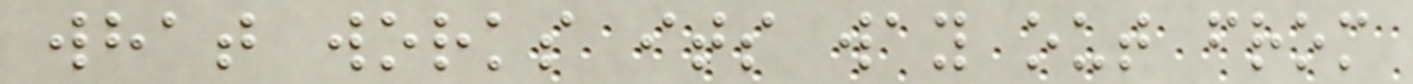what works its way out from
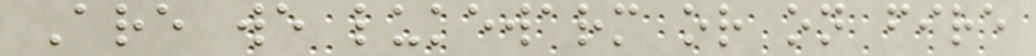Are we lukewarm or on fire
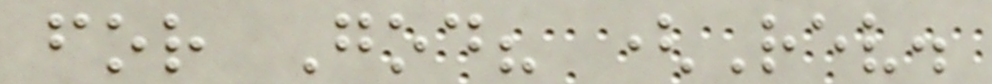for God? (Rev.
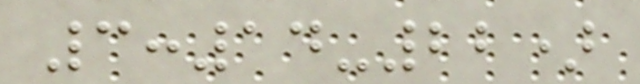3:14-22)
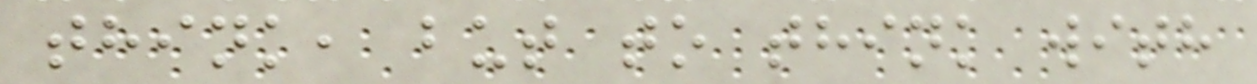think, but to think with
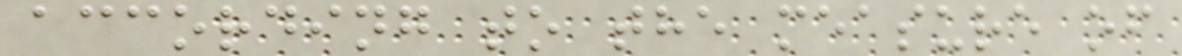according to the measure of
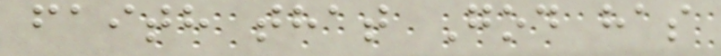faith that God has
